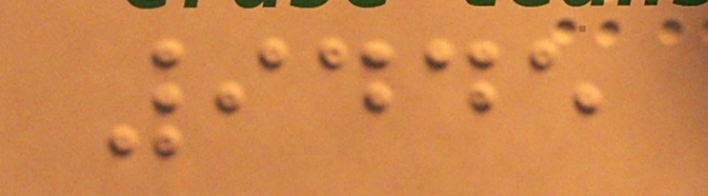9445
